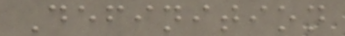Definition
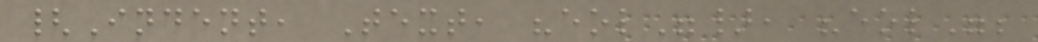{Indent, Text, "eol"}, "eol";
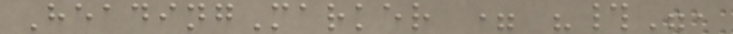HeadingMarker = "#",
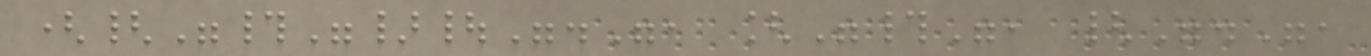({"#"}|".", ["#", {".",
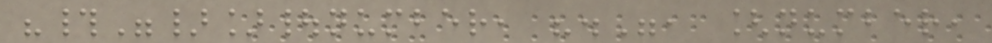"#"}]|number, ".", [number,
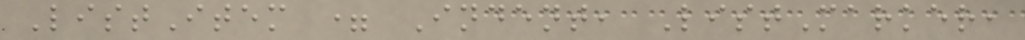ListItem = Indent, ListMarker,
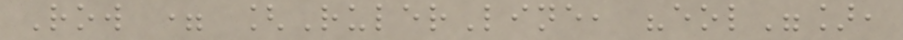Row = [RulerLine, "eol"],
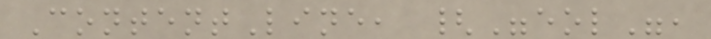ContentLine, {"eol",
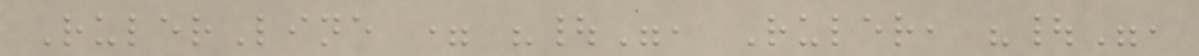RulerLine = "|", Ruler, "|",
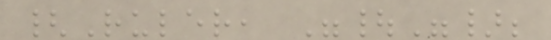{Ruler, "|"};
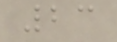23
